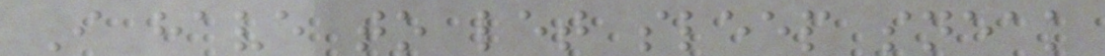I have to let sleep sneak
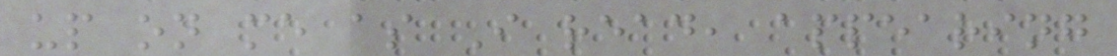up on me as I read, appearing
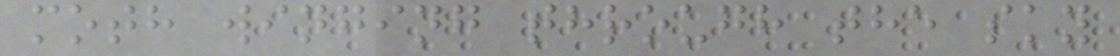moth winging through the sky
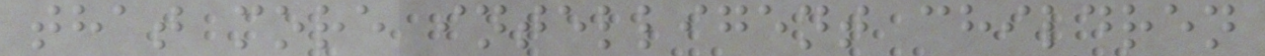that more intelligent children
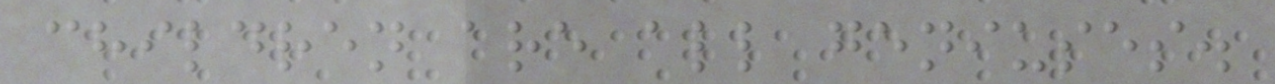children are all geniuses.
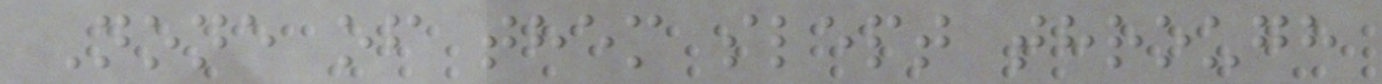None of them slept through
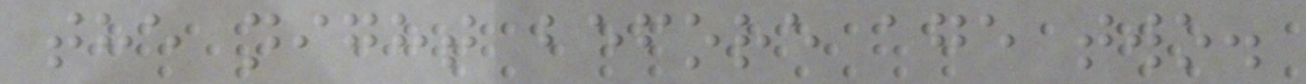the night before age two.
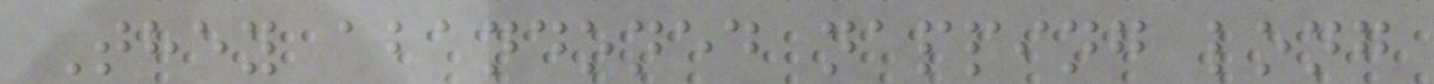They abandoned napping long
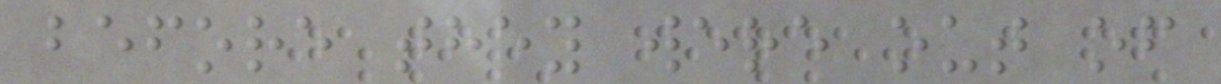before they were out of
